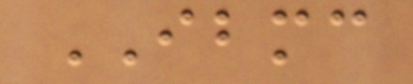IBMC
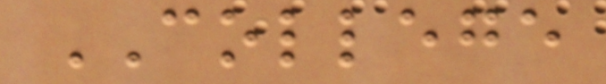COLLEGE
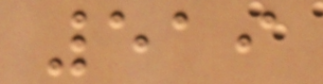519
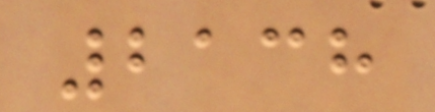2138
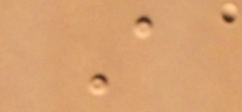A
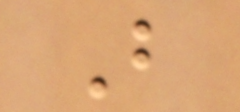B
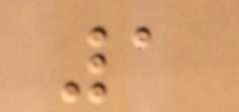1
